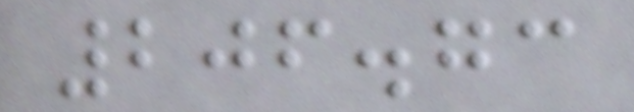206.73
